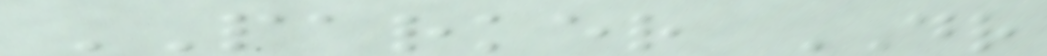PARKER DR
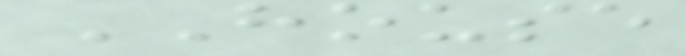HOUSE
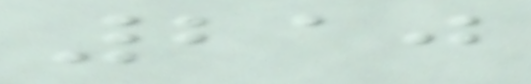210
